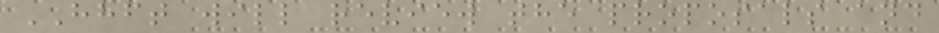HHFT will review the proposals and
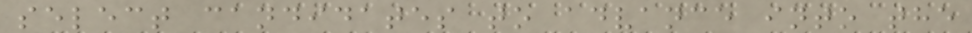select candidates to advance into the
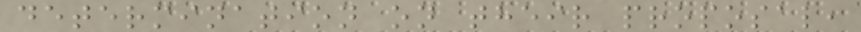determination on their proposal,
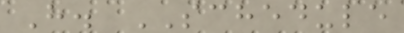H. SCHEDULE
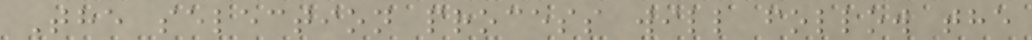The selection process will follow the
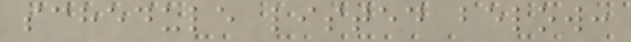schedule listed below:
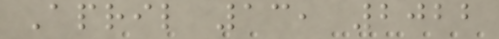April 13, 2022
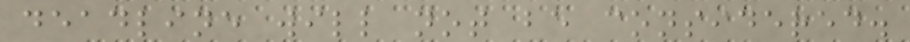deadline will not be considered.
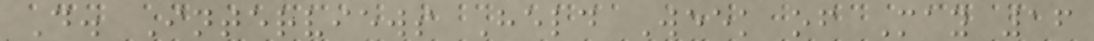D. Interviews Held Week of May 16
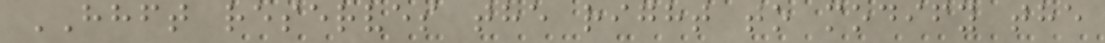HHFT reserves the right to modify the
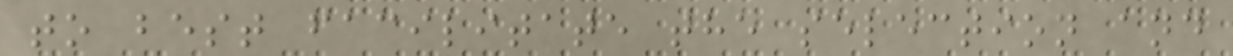to best facilitate the selection and
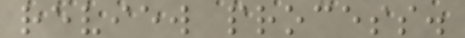review process.
